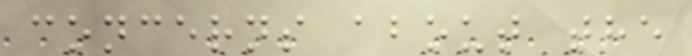concerns about the
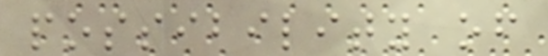possibility of
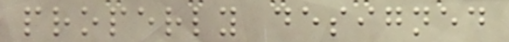properly designed
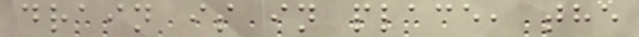drain is in place, the
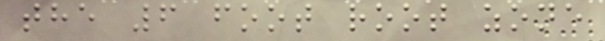the 6 foot root zone
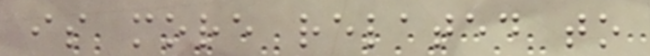is more related to
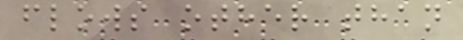flows other than
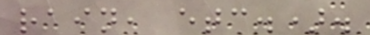rain, etc.).
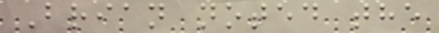Brian noted the
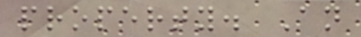property. An
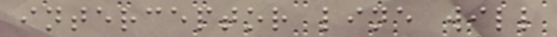interceptor line will
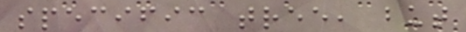specific tree, but
